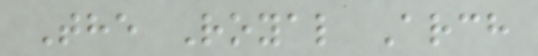The Royal Arch
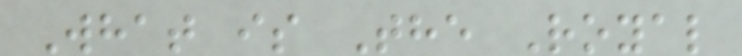What is The Royal
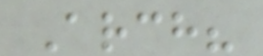Arch?
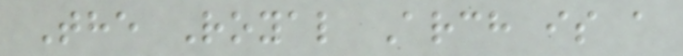The Royal Arch is a
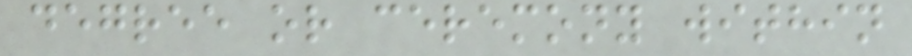degree or ceremony within
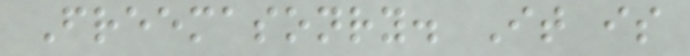Freemasonry. It is
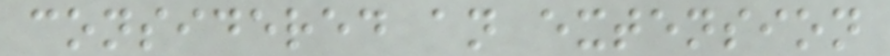considered an extension
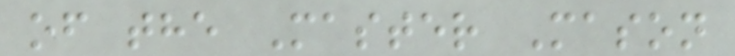of the Master Mason
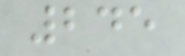245
